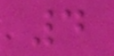4
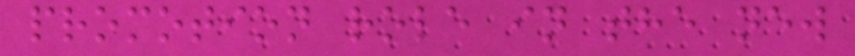promotion role in the new
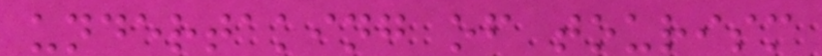undertaking of tourism
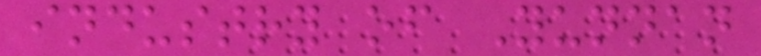industry of Yunnan
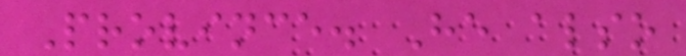Province. He also
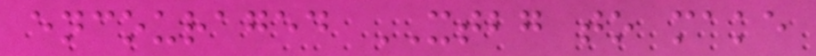encouraged XTBG to make
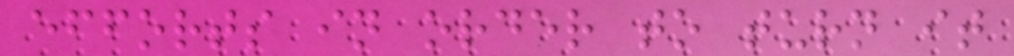efforts in order to turn it
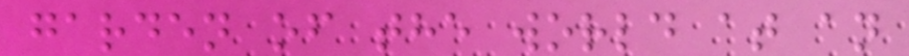garden of the world at an
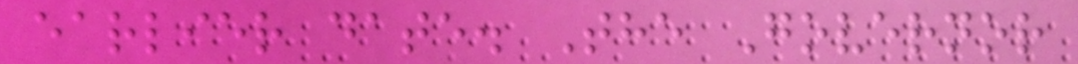earlier date. The Governor
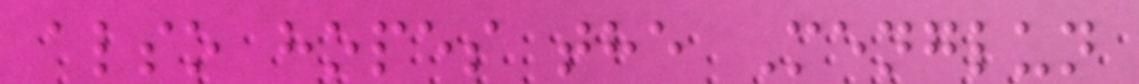also hopes the Menglun
